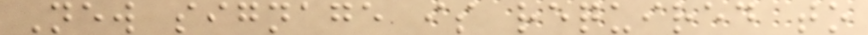New signage is required to
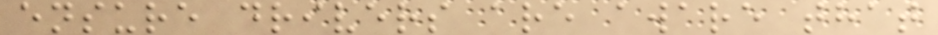ensure drivers are aware that
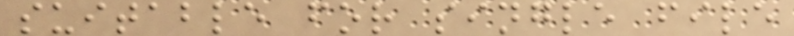suitable for single file
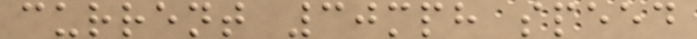current 30mph speed
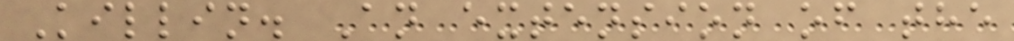Killin. An extension of the
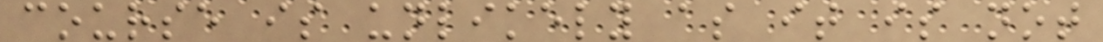course is unlikely as it is not
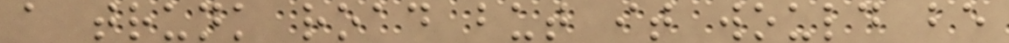a trunk road but it would be
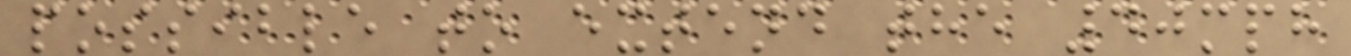possible to extend the 40mph
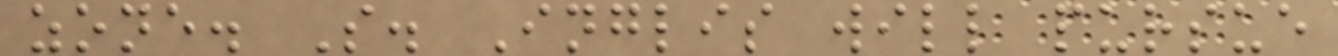zone. S. Inglis will pursue
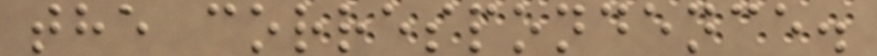the correspondence.
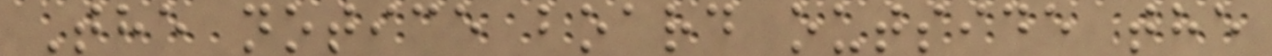The notice board outside the
